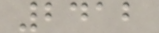2412
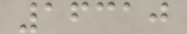16310
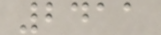2411
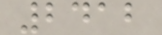2412
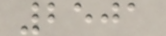2501
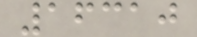16310
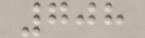708
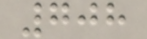708
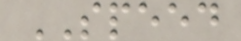SPEED
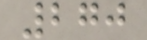270
